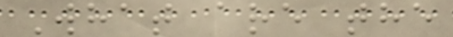What are the
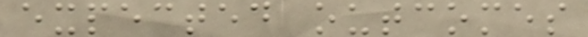expected outcomes
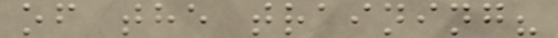of the training?
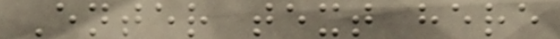Enter text here
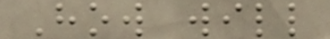How will
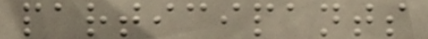participants
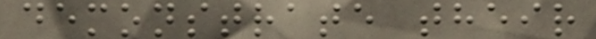demonstrate their
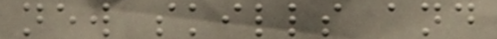new skills and
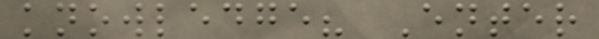knowledge? Enter
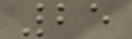25
